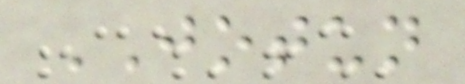JOTUN
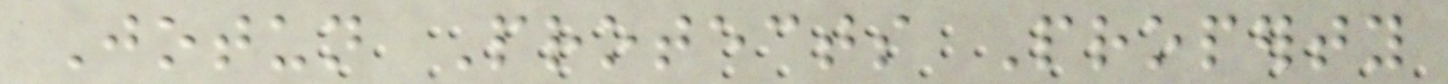Jotun Protects Property
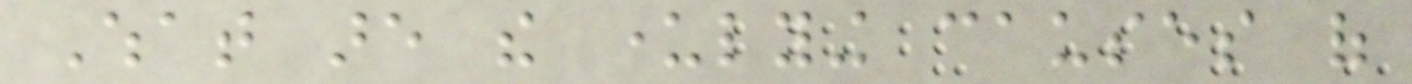What are the underlying causes of
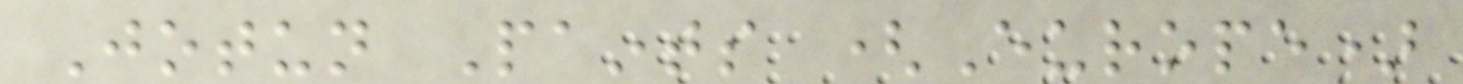Jotun Paints (Europe)
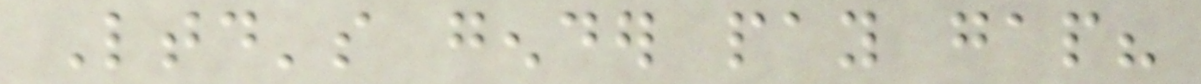Ltd's gender pay gap?
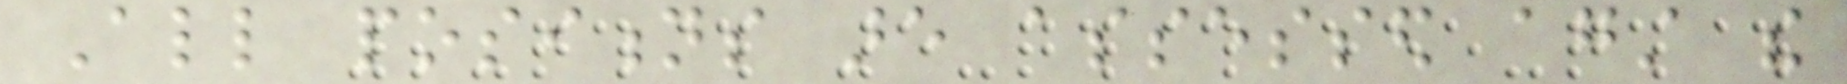All positions are assessed against the
